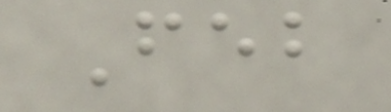Feb
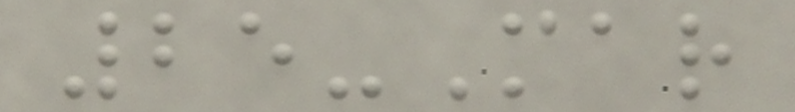25-Mar
